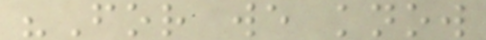"For we know
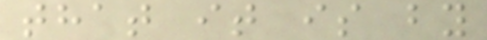that it is by
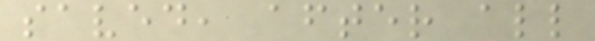saved, after all
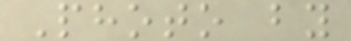Photo by
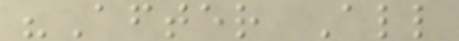"After All
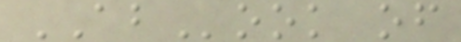ABook of
